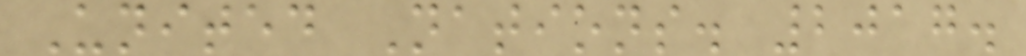United Nations. 2017.
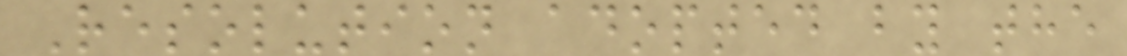Resolution adopted by the
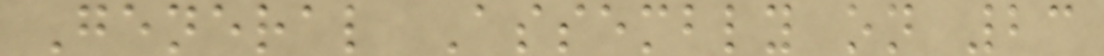General Assembly on 23
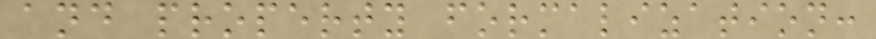and property formalization:
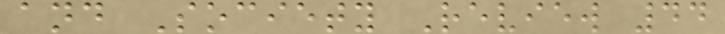and Society Review 44
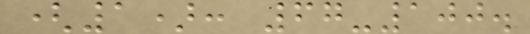(1): 67-100.
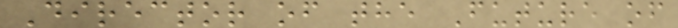Director of the Future of
